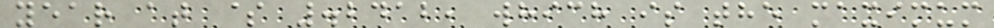year at $ .2412, which is the maximum
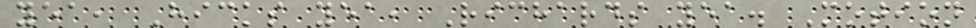yea, Hicks yea, Richards yea. Motion
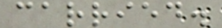carried.
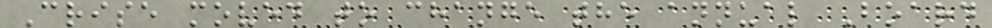Crise moved to change the annual Board
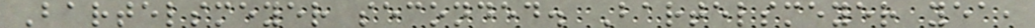Bartelsmeyer seconded. Bartelsmeyer yea,
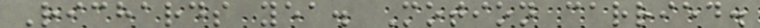Richards yea. Motion carried.
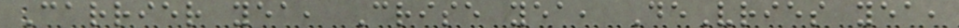Carrier yea, Crise yea, DeVries yea,
